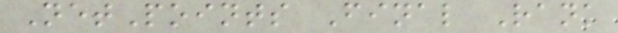NetPoints Final Rank
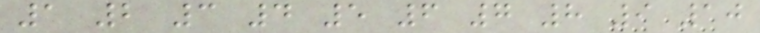1 2 3 4 5 6 7 8 9 10
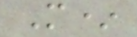M*
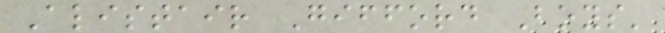Alistair Gifford Boys'
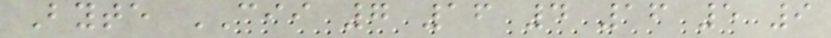Byte CII 7 16 4 16 5 9
